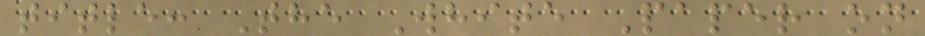title: The White Paper on
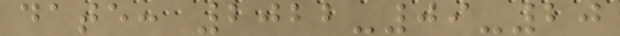date: 2022-09-20
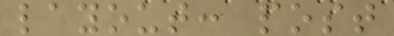layout: post
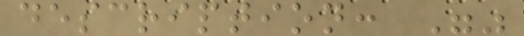description: ""
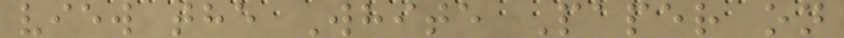view the White Paper on
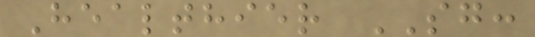Healthier SG:
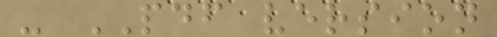- PDF version
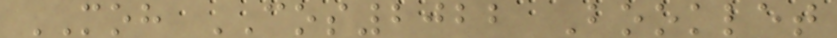MOH COS2022 Booklet
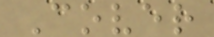Cover
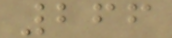266
